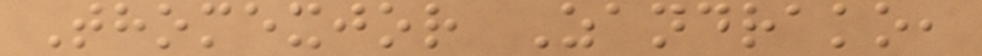Thomexjor Zandrako,
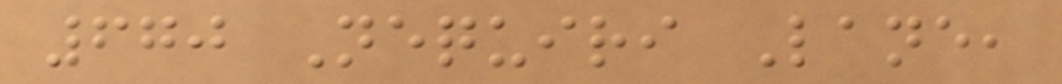670 Nequiri Lane,
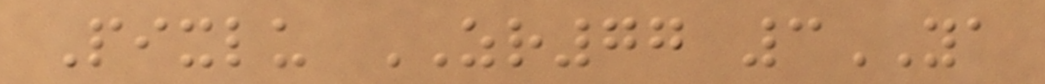Pixlu ZR77 3YA
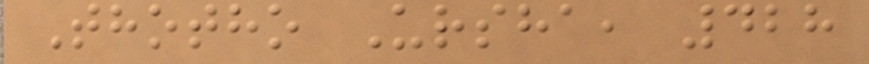Thotho Ursha, 428
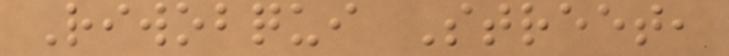Riwobqui Street,
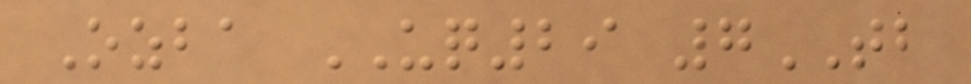Ozba UQ29 7TB
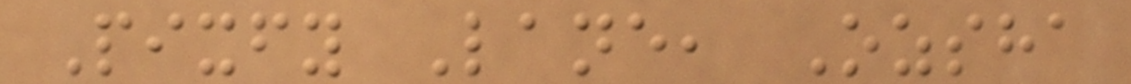Pixfy Lane, Ozsha
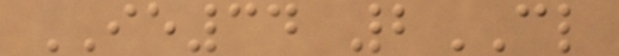IE34 2CL
